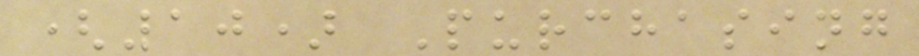(10) Purchasing
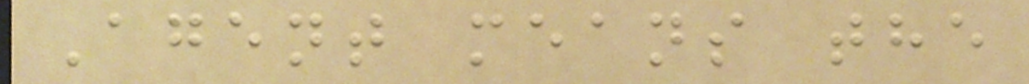Agent means the
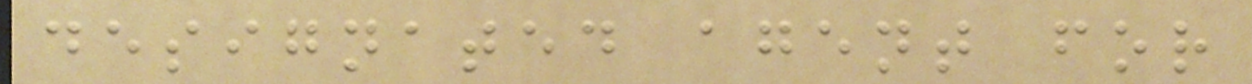designated agent for
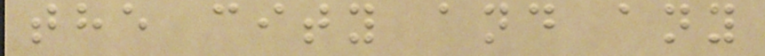the city and any
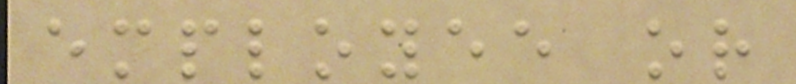employee or
